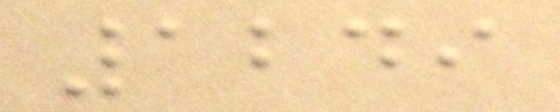1249
